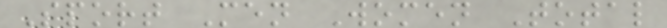Sport Men Women Total
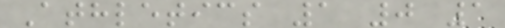Athletics 1 0 1
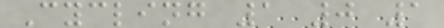Cycling 1 0 1
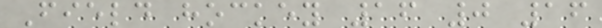Field hockey 16 0 16
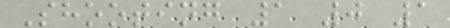Shooting 1 0 1
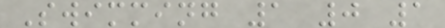Swimming 1 0 1
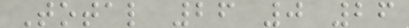Total 26 0 26
